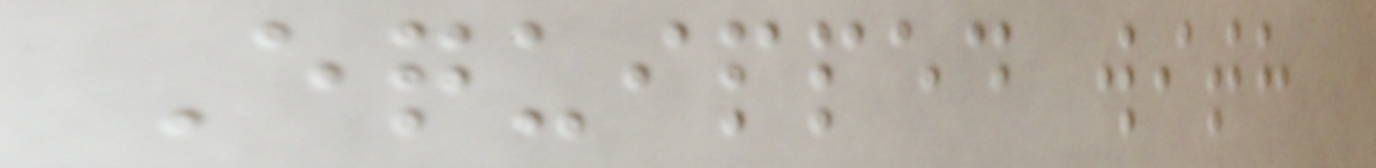Equipped with
